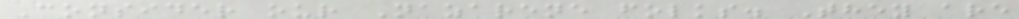Consider our Nazarene folks. They are
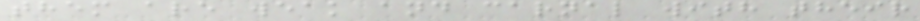them are weak and carnal with their
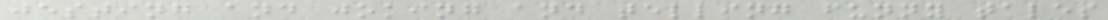jesting and joking and telling funny tales
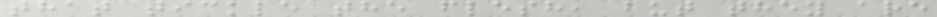that tickle the flesh, but they are
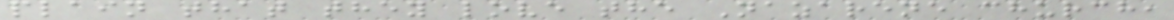plain that they love the Nazarene church,
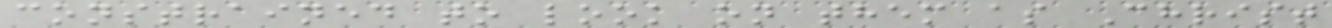constrained to look on them as Christ
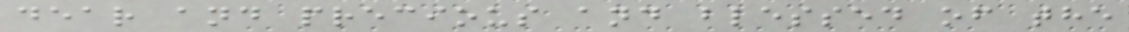dear and precious and blessed of the
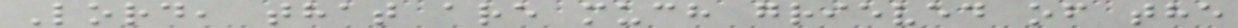Lord, that are much grieved of the
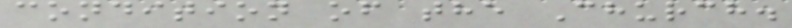condition of the Church.
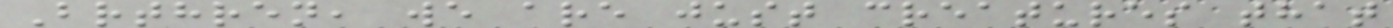Brthren, we are just creatures that
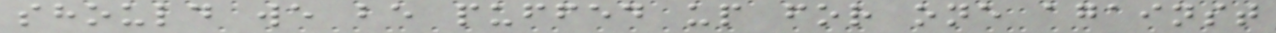should we be puffed up for one against
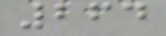264
